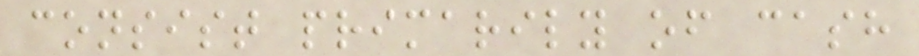consist primarily of cash
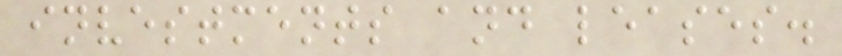investments and leases.
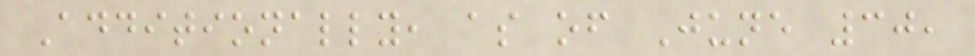Additionally, as of June 30,
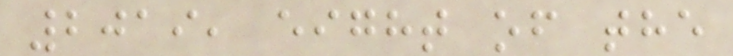2019, eight of the
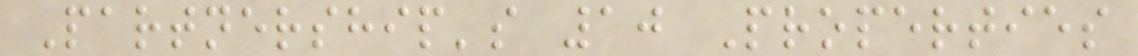Partnership's 10 Properties
